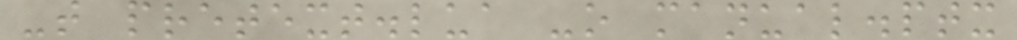-t pretext.lua -o manual.ptx
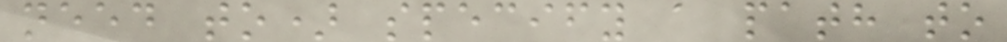need to) specify a path to
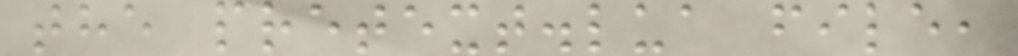the pretext.lua file,
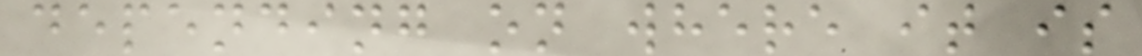depending on where it is
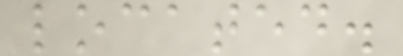located.
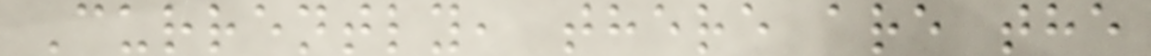Currently, there are the
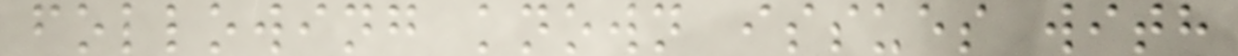following known issues with
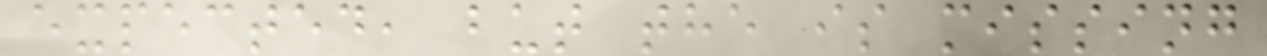expected, but the is missing
